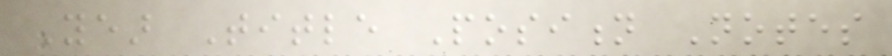Year Title Position Notes
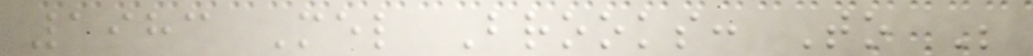1983 Mel Brooks: To Be
